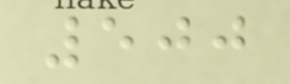500
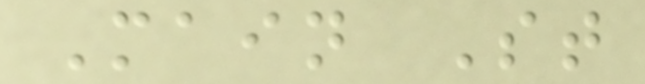Main St
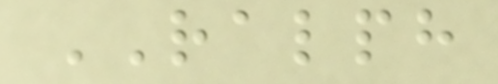RALPH
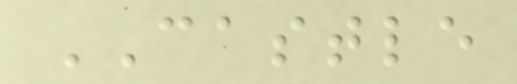CASTLE
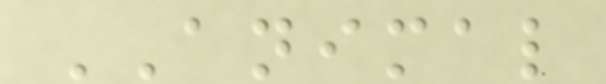ANIMAL
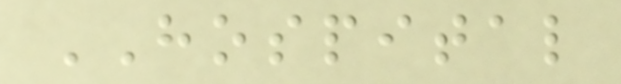HOSPITAL
